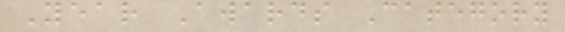Year Awards Category
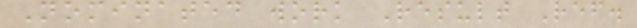Nominated work Result Ref.
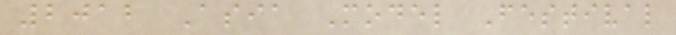2012 Asia Model Festival
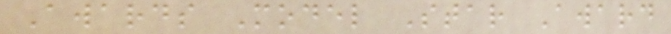Awards Model Star Award
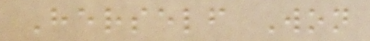Herself Won
